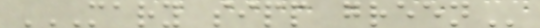MARY SIPP GREEN
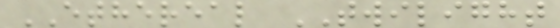ETHEREAL TWILIGHT
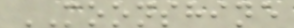MOONSHINE
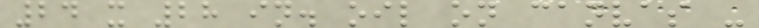24 x 28 in. oil on canvas -
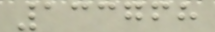133768
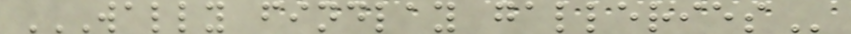WALLY FINDLAY GALLERIES
